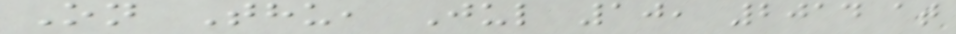On Thu, Jul 10, 2014 at
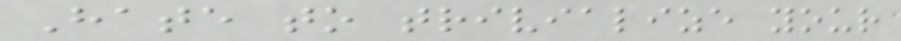Hate to trivialize your
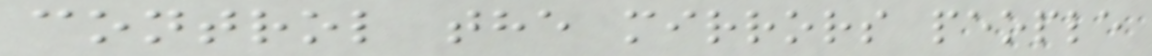control the mirrors people
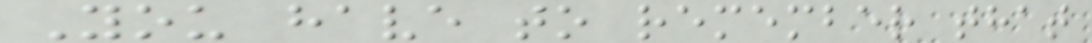You have to remember that
